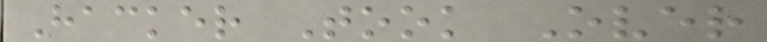Hacker Took Over
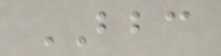BBC
